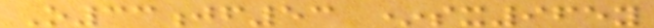O33jf53 *sx965y
